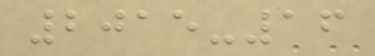2015-16
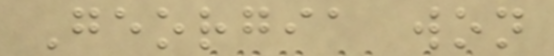Georgia won
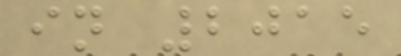in 2015
